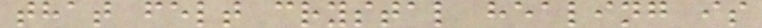that felt crystal healing is
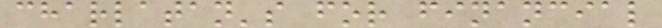charlatan's for financial
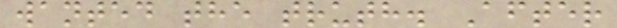wanted the truth. After
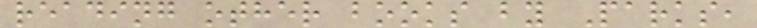reading other books by Parks,
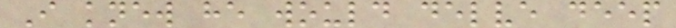I knew he would delve deep
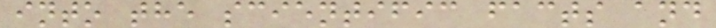into the scientific facts and
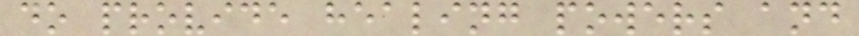do provide healing powers and
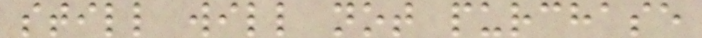still will not purchase
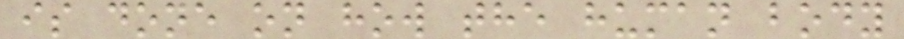is done on how the human body
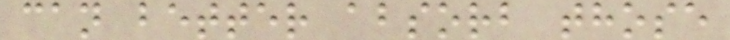can better absorb those
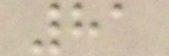81
